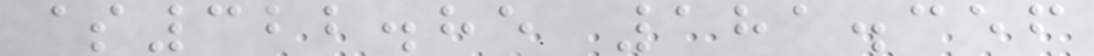$322.85 181.356
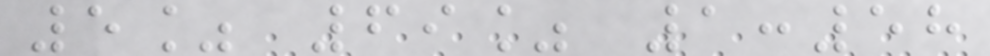5% 69% 1:58
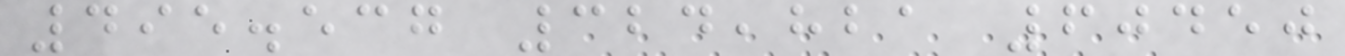495.537 324,821 60450
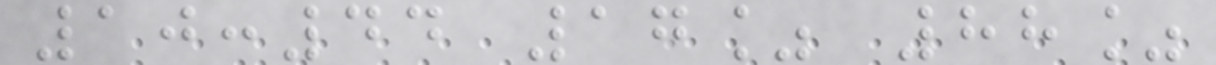10:44 17% 88%
